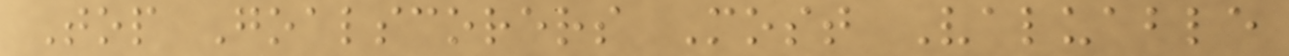Top Goalscorers Most Valuable
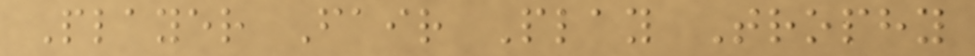Player Fair Play Trophy
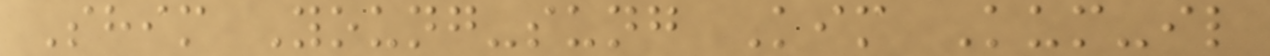Shim Young-sung Kim Kum-il
